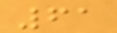61
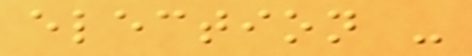election -
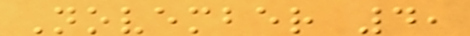November 4,
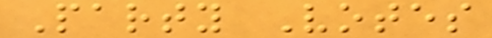Party Votes
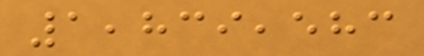1,839,583
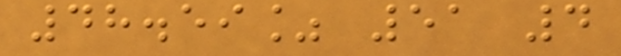48.59% 51 4
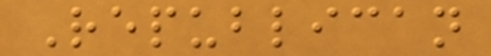Republican
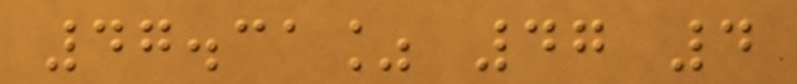47.31% 47 4
